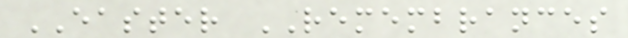EASTER REMEMBRANCES
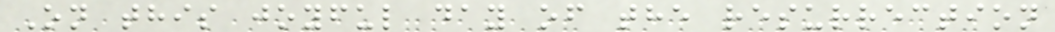On this joyful day of the resurrection
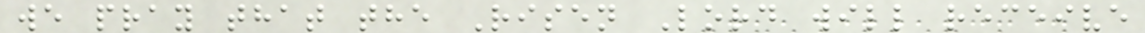we pray that the Risen Lord will receive
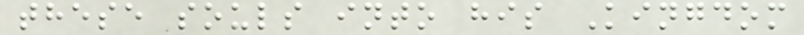these souls into his Kingdom
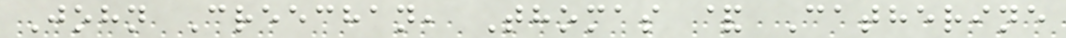John Creechan, Thomas & Catherine
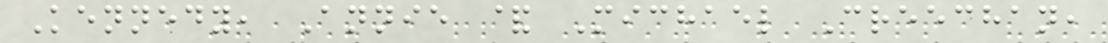Kennedy, Annie & Michael Creechan,
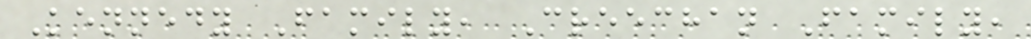Kennedy Family, Creechan Family,
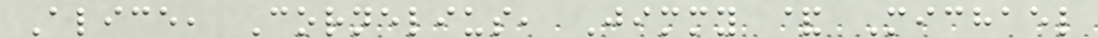Alice, Cornelius, Jimmy & Michael
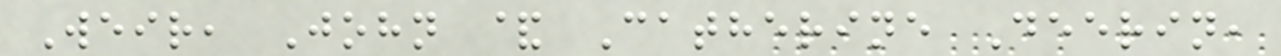Weir, John & Catherine Deerin,
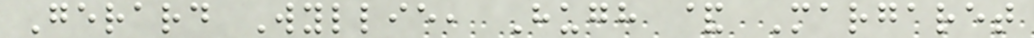Gerard Wyllie, Hugh & Margaret
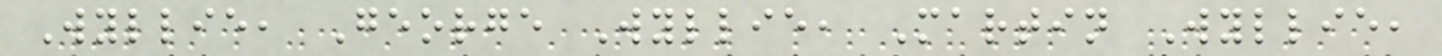Wyllie, George Wyllie, Martin Wyllie,
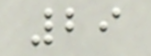29
